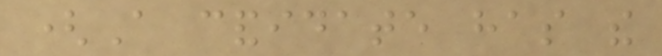(A candidate has the
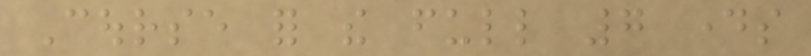Course for the full 7 days
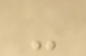-
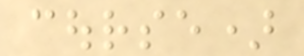course)
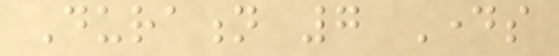Duration 7 Days
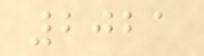2021
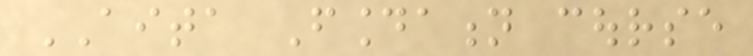AITA Foundation course
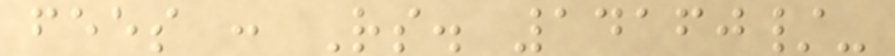fees : Rs. 14160/-
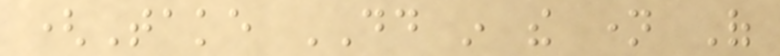(Take DD in the name Of
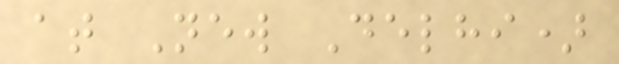at New Delhi)
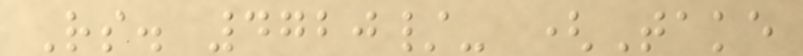Rs. 4720/- (Take
